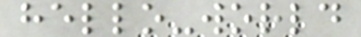hello-world
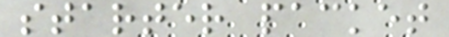starter packet
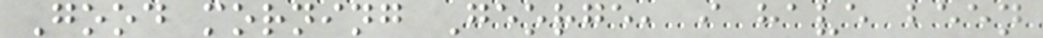Good morning George, i have been
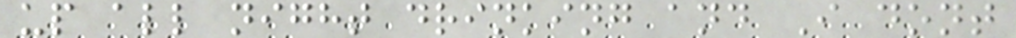up all night drinking and I dont
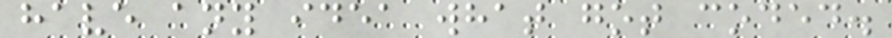have any idea what got coded.
